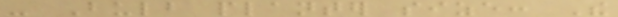- Bulb planter size: The
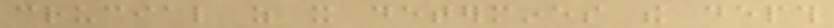crucial as it determines the depth
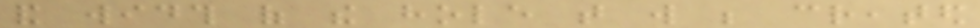and width of the hole that will be created
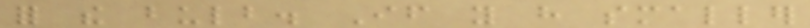for the bulb. If you have smaller
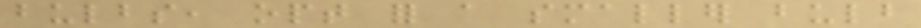bulbs, opt for a smaller bulb
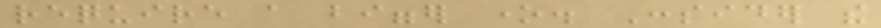require a bigger one. Consider the
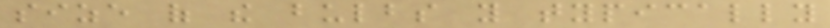size of the bulbs you typically
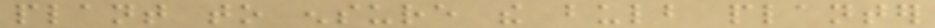plant to ensure the bulb planter
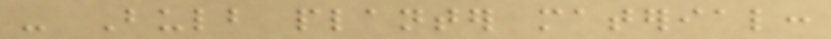- Bulb planter material:
